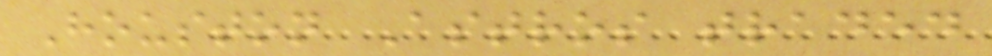Houston Astros traded
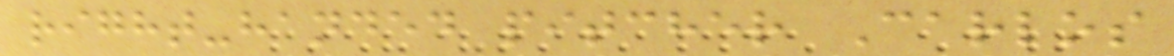right-handed pitcher Carlos
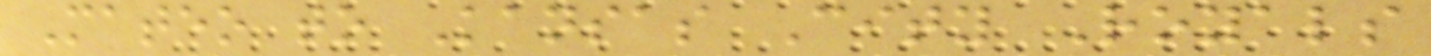Mateo to Kansas City Royals
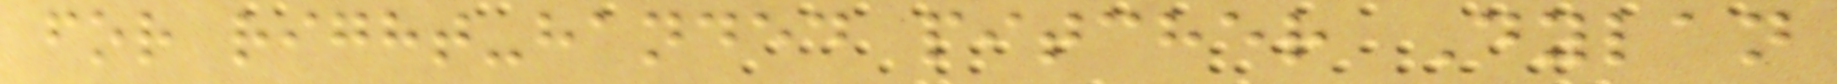for right-handed pitcher Dylan
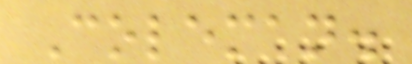Coleman.
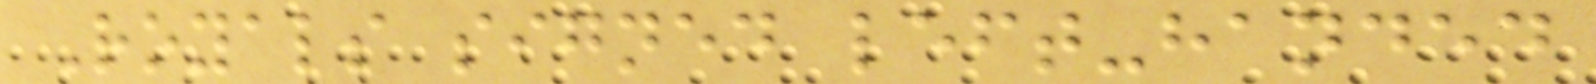Royals signed left-handed
